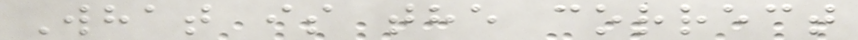What is the correct
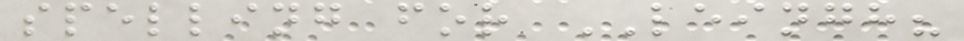spelling for LEINGH?
